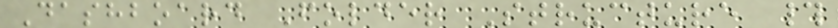Dashboard Folder Structure #
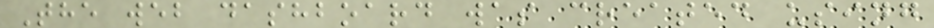The web dashboard was created using
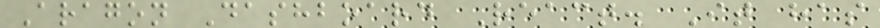Aragon Dashboard React. It has
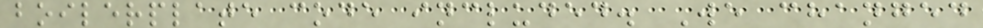boilerplate code included. We changed
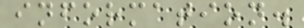information.
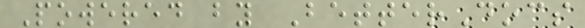Powered by BetterDocs
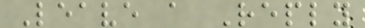Leave a Reply
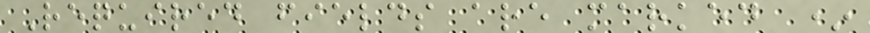Required fields are marked *
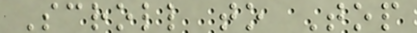Scroll to Top
